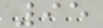95
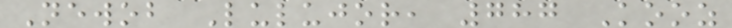Newob Lulujor, 787 Kooz
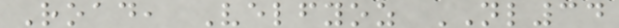Road, Velfyoz NL34
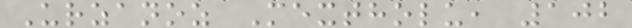Urzanoz Mextholu, 102
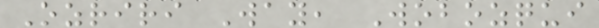Ozriri Way, Wobozqui
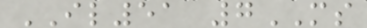IL51 7MS
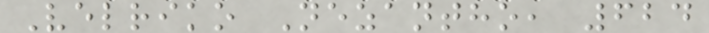Velriko Nezantho, 624
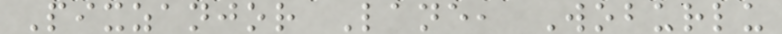Pixzanjor Lane, Woburlu
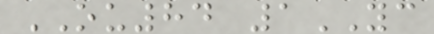OU84 1YC
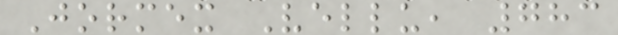Jormex Vellu, 783
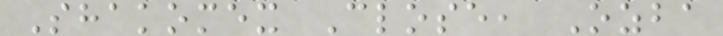Shakomex Close, Ozba
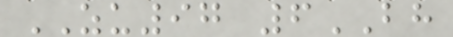ZU97 6BH
